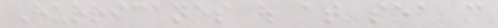Hurricanes out at sea can
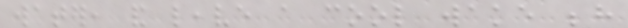water, and leave a cool wake behind
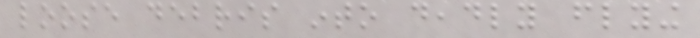loose debris into deadly flying
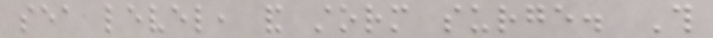sea level, and storm surge. This
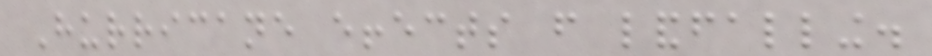Hurricane effects from landfalling.
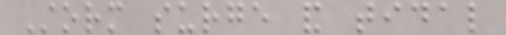Storm surge and tidal
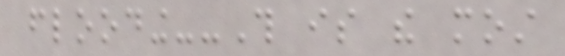flooding--This is the most
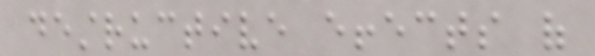destructive effects of
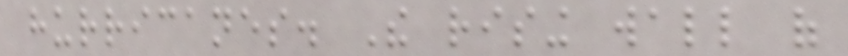hurricanes. The rising wall of
